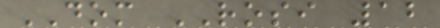DOM ROSI 12
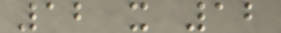12 x 12
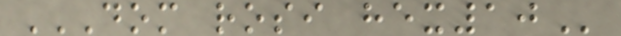DOM ROSI HEX10
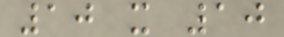10 x 10
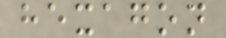hexagon
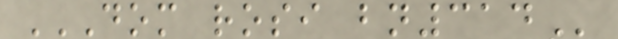DOM ROSI BN314
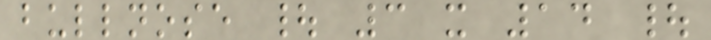bullnose | 3 x 14 |
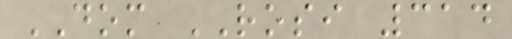DOM ROSI 314
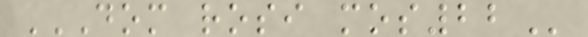DOM ROSI MOS22
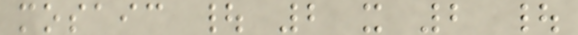mosaic | 2 x 2 |
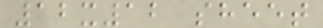12x12 sheet
